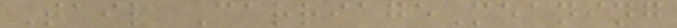Tail CarriageMeaning
